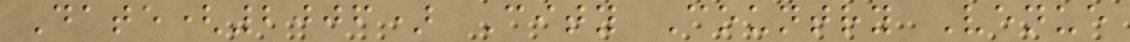Date(2006) City Country Venue
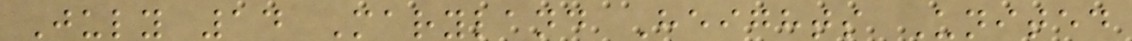July 14 Maryland Heights United
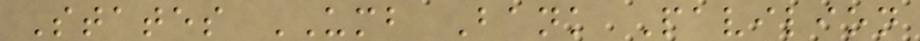States UMB Bank Pavilion
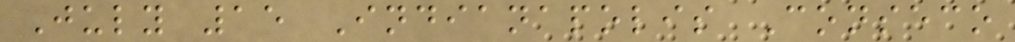July 15 Indianapolis Conseco
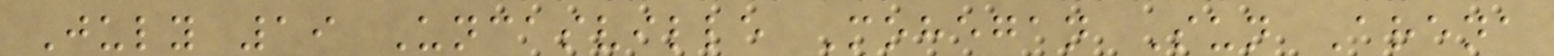July 19 Uncasville Mohegan Sun Arena
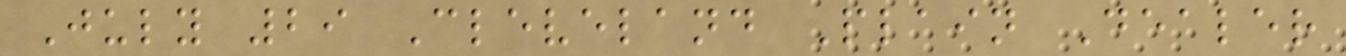July 29 Cleveland Plain Dealer
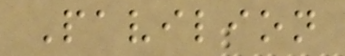Pavilion
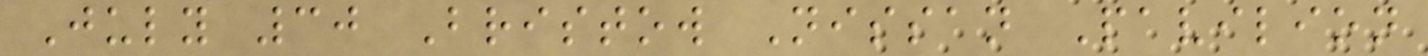July 30 Bristow Nissan Pavilion
